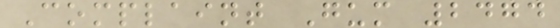Complaint Gum 2474
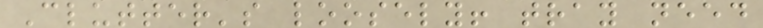Clutter's loosely! tray need
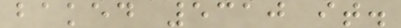baked 5310 it.
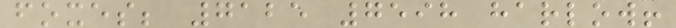foxes; 7125 7598 harlow!
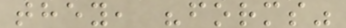they, "forms"
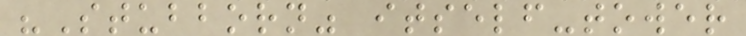"Stubborn" itself-tower
